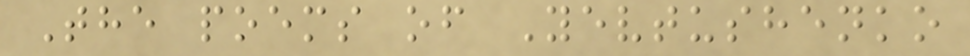The poems of Yevtushenko
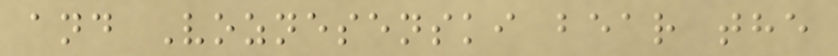and Voznesenski bear the
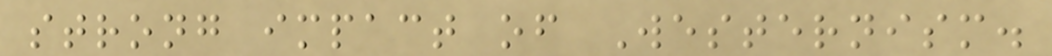strong impact of Westernism.
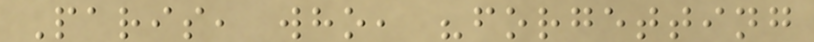Paris, who, "forgetting
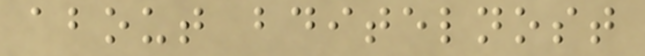about bditelnost
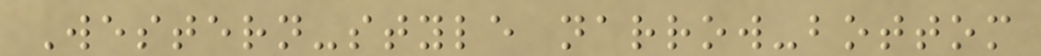Western-style narrow-bottom
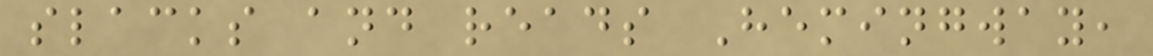slacks and reads Hemingway,
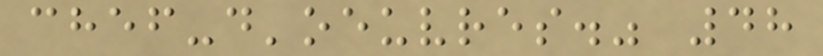chef-d'oeuvres." 48
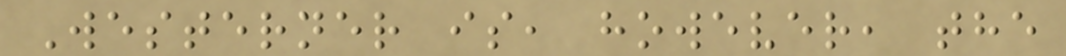Westerner is, however, the
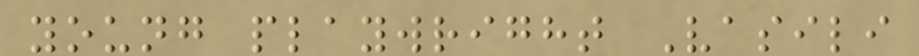young playwright Vasili
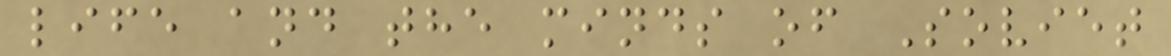life and the minds of Soviet
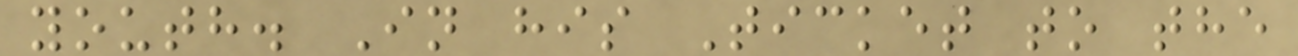youth. In his Ticket to the
